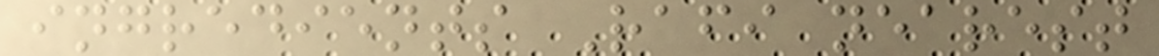ingredients Rafi nearest
